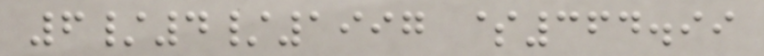6/4/1997 $364.99
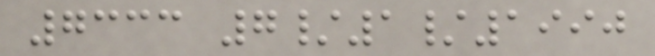7333 7/1/1990
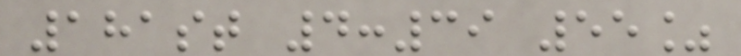181st 4:39 55%
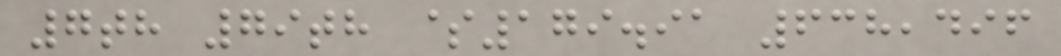7th 79th $179.91 638,496
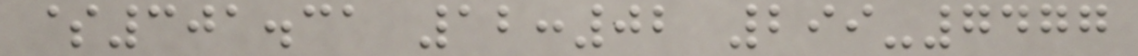$301.31 12:02 299-7477
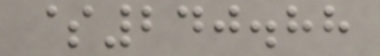$240.88
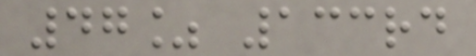47% 133rd
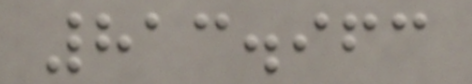813.963
